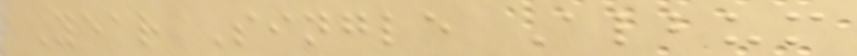Year Single Album
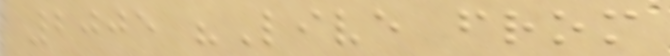2005 "Live from
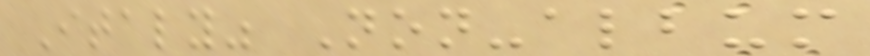Italy" Non-album
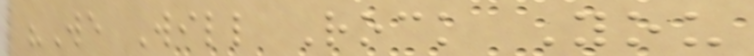"We Will Rock You
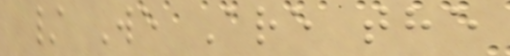/ We Are the
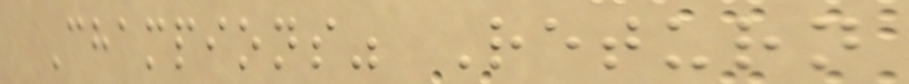Champions" Return
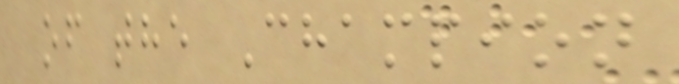of the Champion
